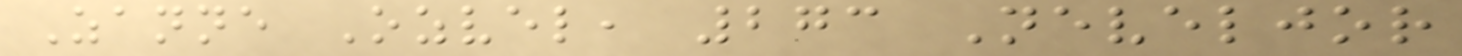Zanne Ozvel, 273 Neveljor
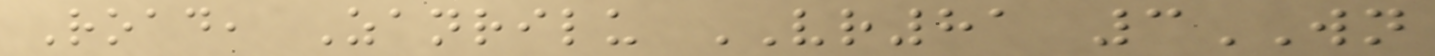Road, Zanrilu VR81 3WN
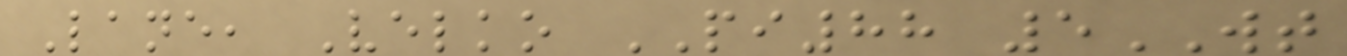Lane, Velko PI88 5WT
